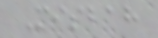Misbah
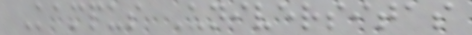Kampus Universitas
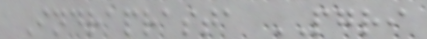Indraprasta PGRI
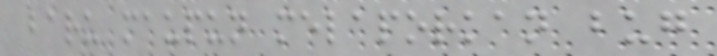baru maupun melaporkan bug
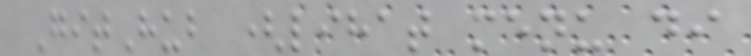GitHub (lihat menu di
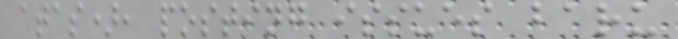atas), posting issues baru
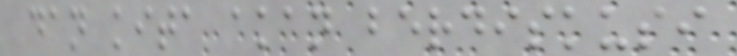dan kita akan berdiskusi
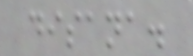disana.
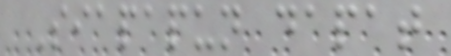Siapapun dapat
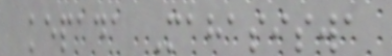kepada Mahasiswa
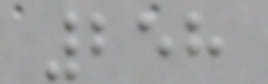258
